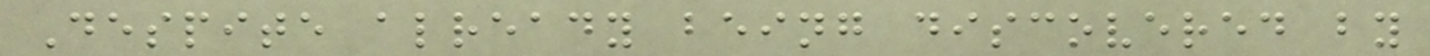Despite already being discovered by
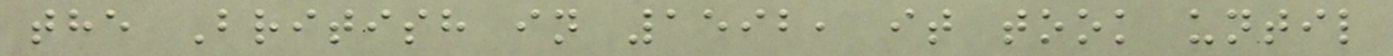the British in 1592, it took until
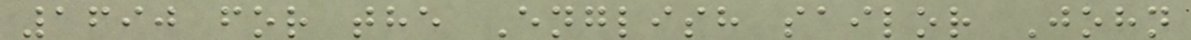1690 for the English sailor John
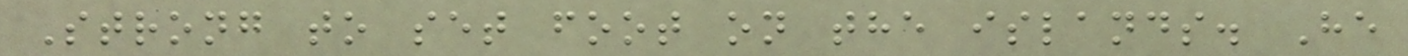Strong to set foot on the islands. He
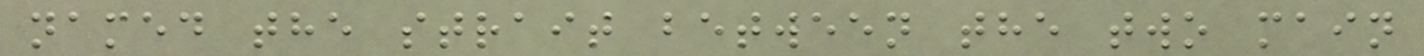named the strait between the two main
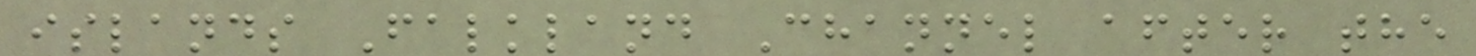islands Falkland Channel after the
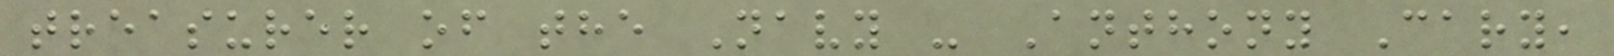treasurer of the Navy - Anthony Cary,
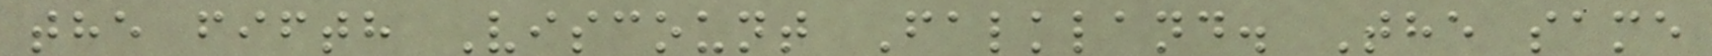the fifth Viscount Falkland. The same
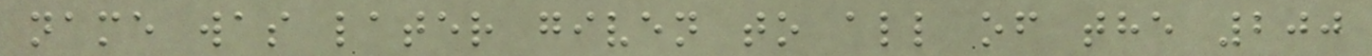name was later given to all of the 200
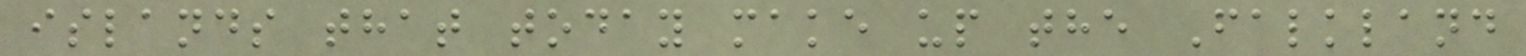islands that today make up the Falkland
